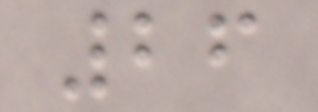26
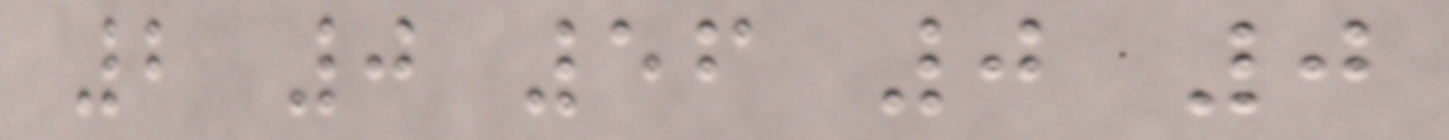2 0 56 0 0
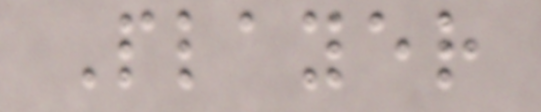Player
